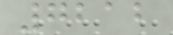7212
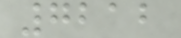7212
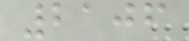2106
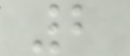2
